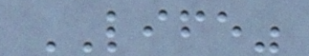LIFE"
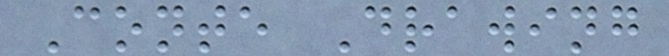Conte Drawing
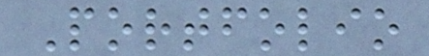Portfolio
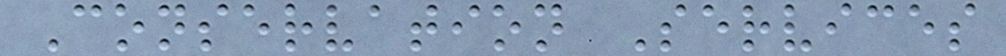Conservation Services
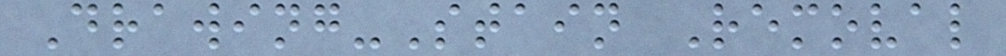Drawing-Stain Removal
